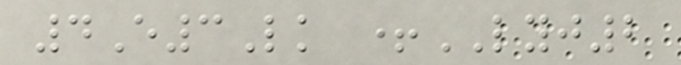4E3Lk +LYJ2
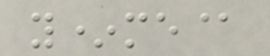y*me@
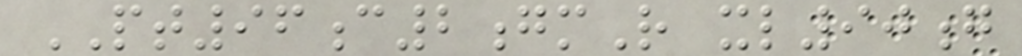PT96c2gmR xl90g
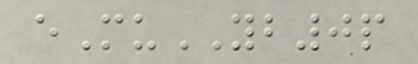eMuYB0p
